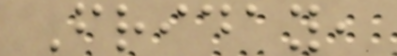Friday,
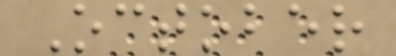October
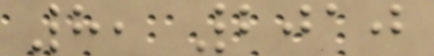8, 2010
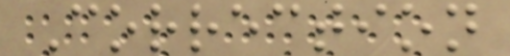Correction
